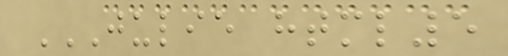JULIE HTML5
